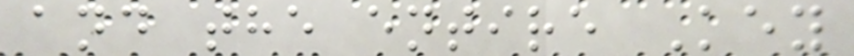and the entire Key
